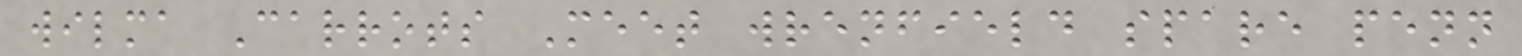wilma Carrots Meet wrenfield spare penn
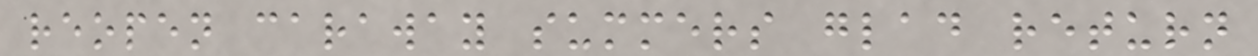reopen caraway summers glad return
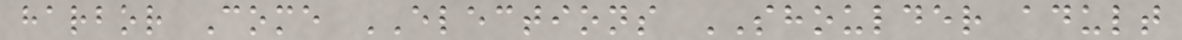harbor Come ELECTIONS SHOULDER adult
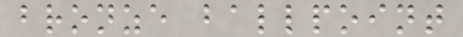bronze ballpoint
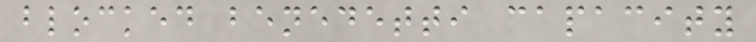blocked benedetti capacity
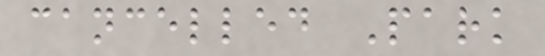cancelled Park
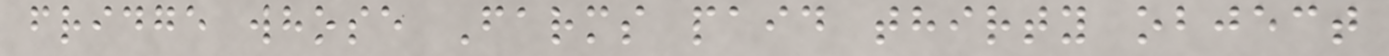fridge whose Farms paid thirty object
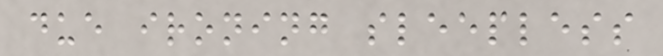due ironing sleepless
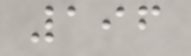196
